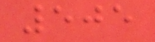505
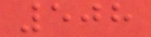508
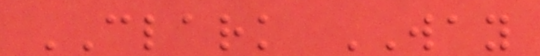CLARK WAY
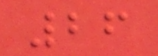26
